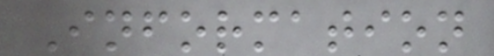Information
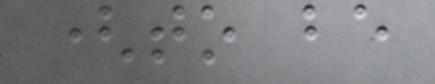(to be
